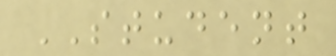STUDENT
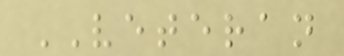VETERAN
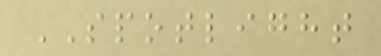SPOTLIGHT
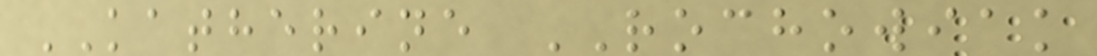KATHERINE ROCHOWIAK
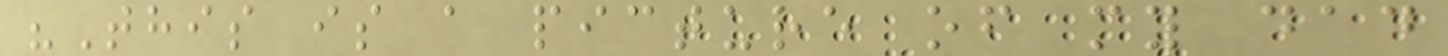"This is a picture of my dad
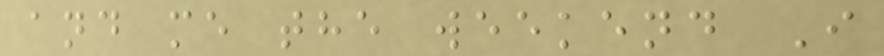and me the weekend I
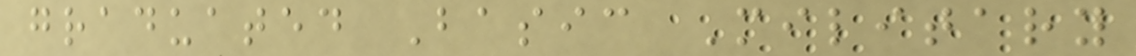graduated Basic Military
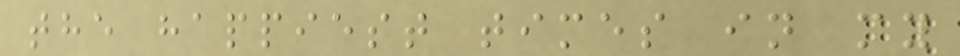the happiest times in my
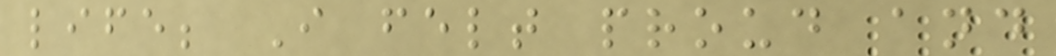life; I felt proud and
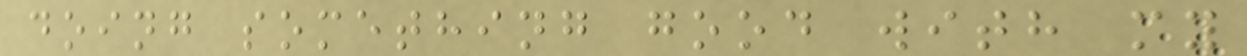doing something good with my
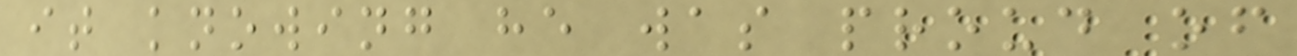it knowing he was proud of
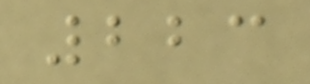223
